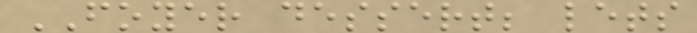FOYER dessert; lets
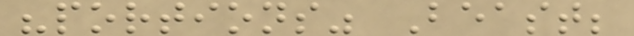"portions" Beast;
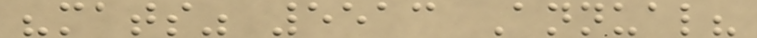"mats" 5513 Annual?
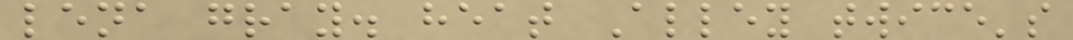lena gray. heat Alley twice's
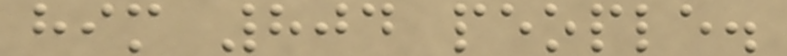him 804 people.
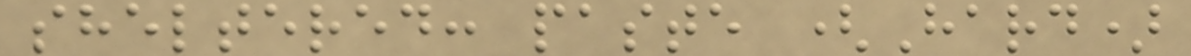sheltered: paste (Hard)
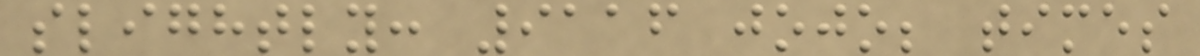slightly: 9116 jojo; times
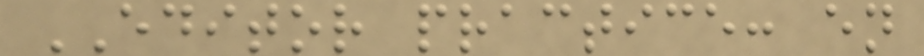EDITOR practice: en
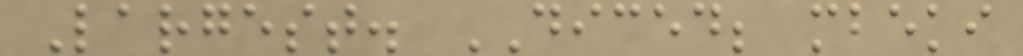Largest. DICED; mbeki
